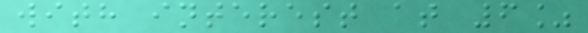with interest at 6%
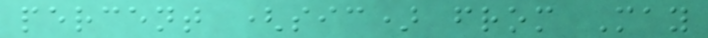percent (sic) from May
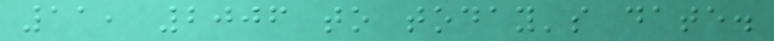11, 2006 to today's date.
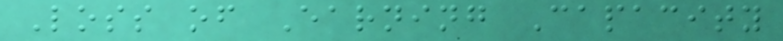Loss of Earning Capacity
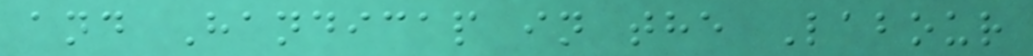and Handicap in the Labour
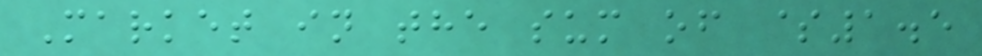Market in the sum of $1.5
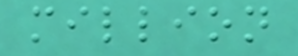million
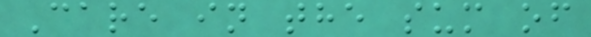Care in the sum of
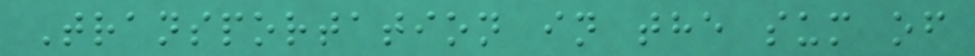Transportation in the sum of
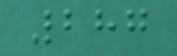287
